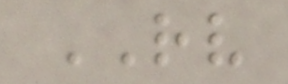RV
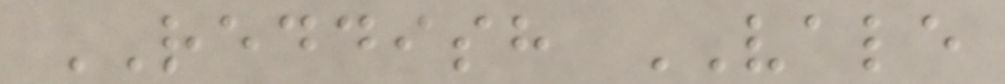REDDISH VALE
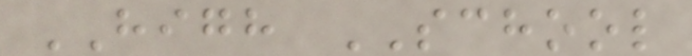HIGH SCHOOL
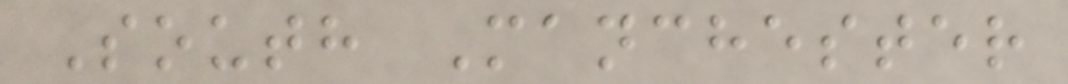South Manchester
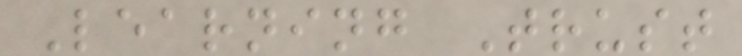Learning Trust
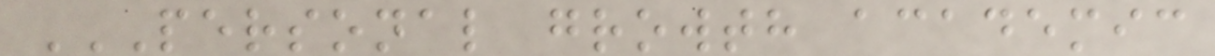PERSONAL GROWTH ACADEMIC
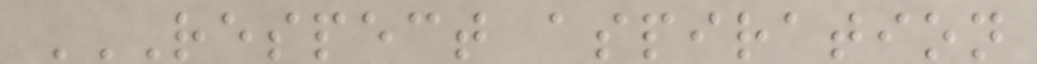RESPECT ASPIRATION
